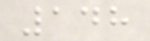148
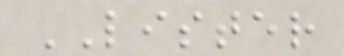LISTER
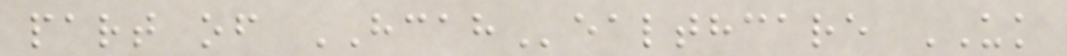part of HCAHealthcare UK
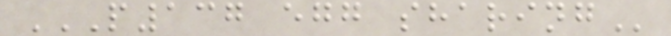P137 EGG SHARING
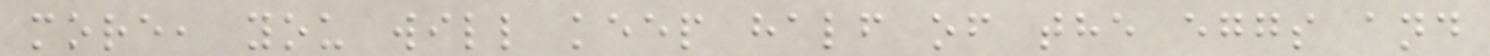more, you will keep half of the eggs and
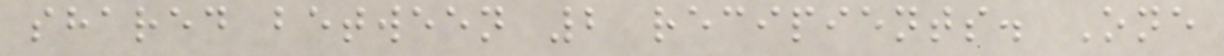shared between 2 recipients. One
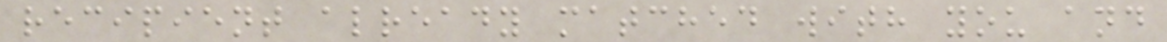recipient already matched with you and
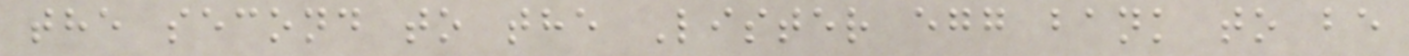the second to the Lister egg bank to be
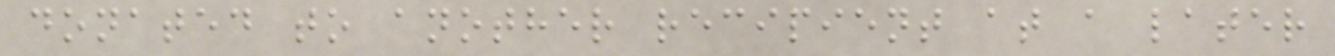donated to another recipient at a later
